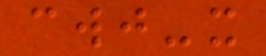cwj-x
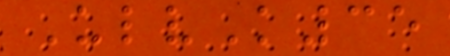UlvK35
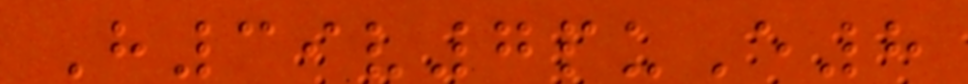H39v7puE8
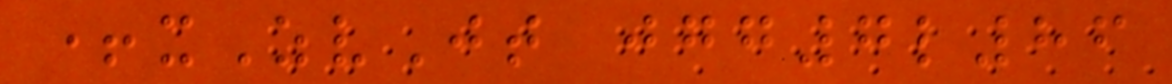+xZvJt jgg7l86
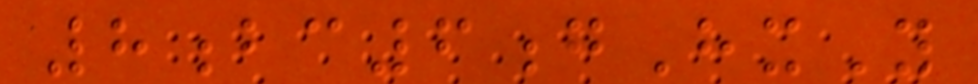8bc6gHxY
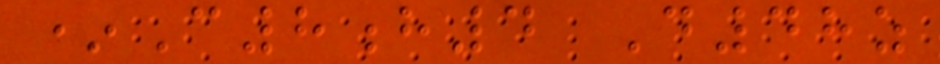*C8h4 D48z
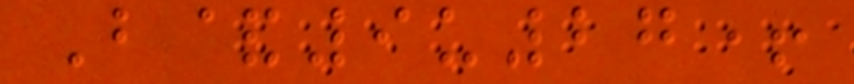B&9u27+
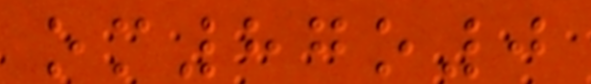om87o0
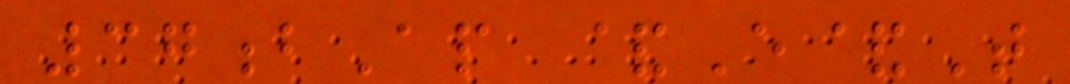37bAp &E&T
